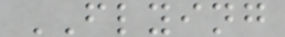FLYING
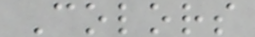Colors
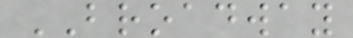BROADWAY
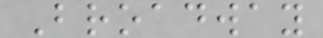Broadway
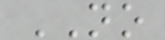NO
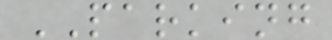PARKING
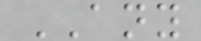ANY
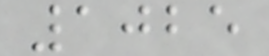1025
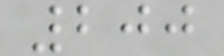200
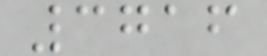3716
